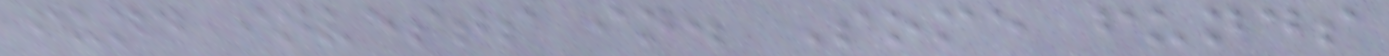fund invests in. Some funds
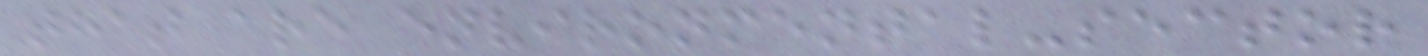that are environmental-sector
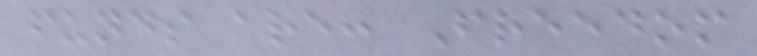funds are: Freedom
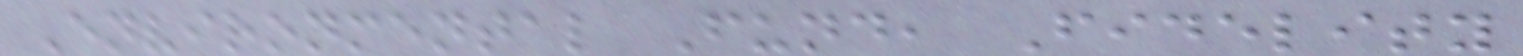Environmental Fund, Fidelity
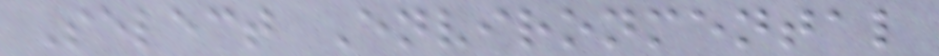Select Environmental
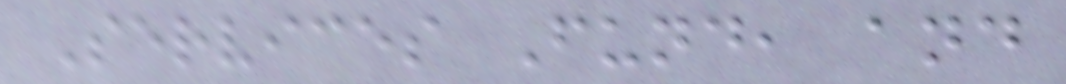Services Fund, and
